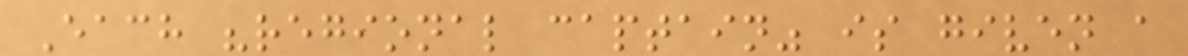Each "regional captain" is given a
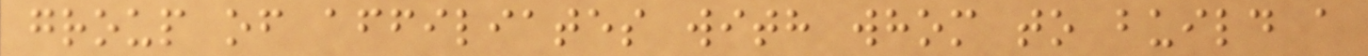group of affiliates with whom to build a
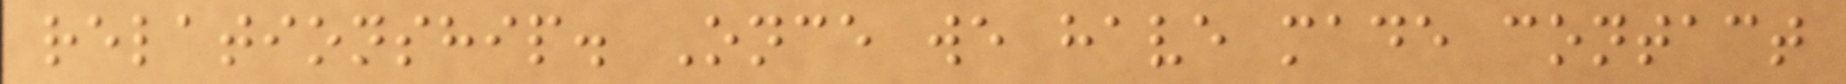relationship. Once we have made contact
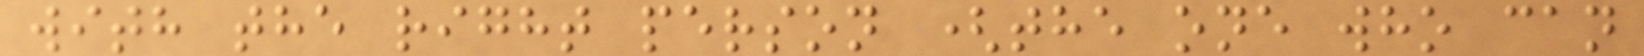with the right person (the one who can
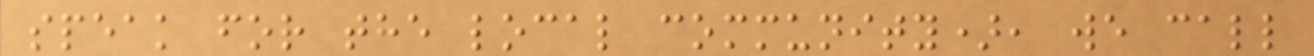speak for the local community), we call
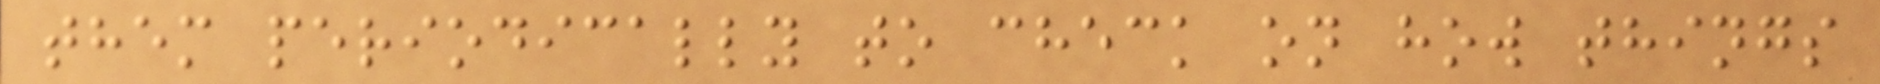them periodically to check on how things
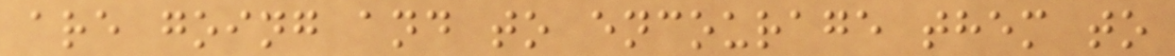are going and to encourage them to
